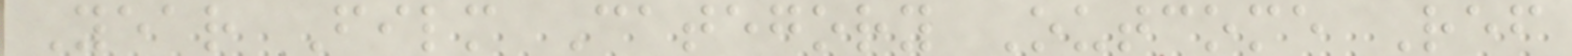Year Film Category Outcome Ref
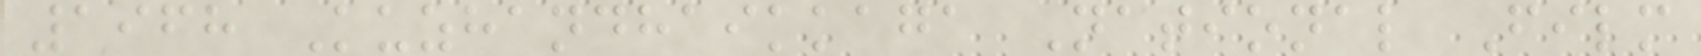1968 Kuzhandhaikkaga National Film
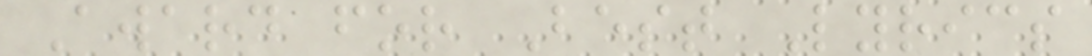Award for Best Lyrics
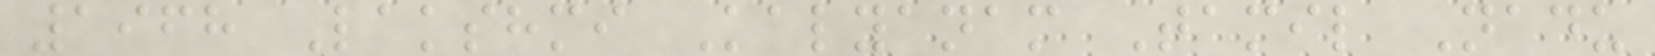1968 Lakshmi Kalyanam Tamil Nadu
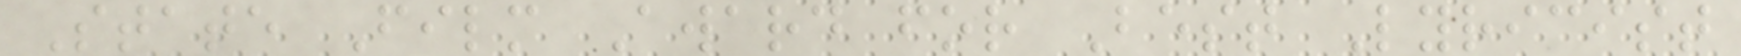State Film Award for Best Lyricist
